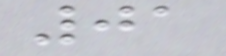01
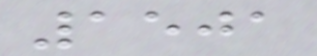1501
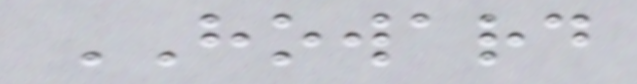HOWARD
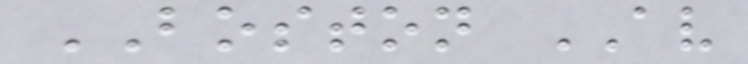BOSTON AV
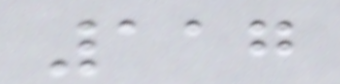117
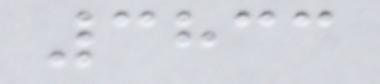3833
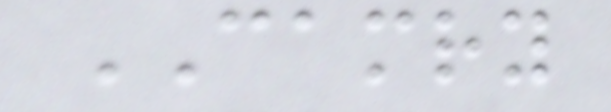CAMRY
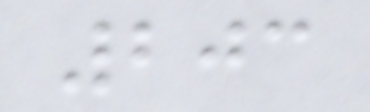203
